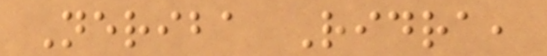Neriba Ridra,
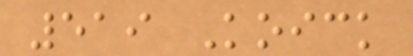519 Koick
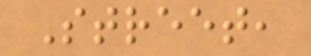Street,
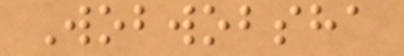Wobwobsha
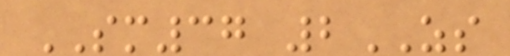SM37 2ZS
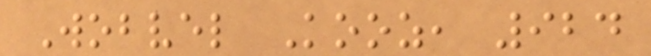Wobvel Kooz, 924
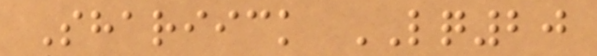Shariick LQ20
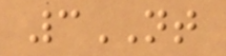3NT
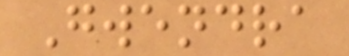Gwendra
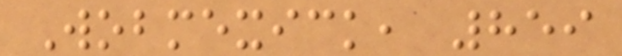Wobmexick, 859
